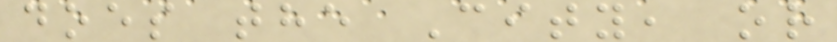does the City, or
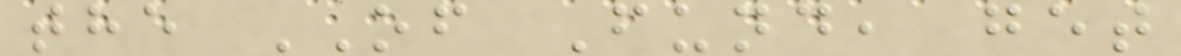the OF Fund, get
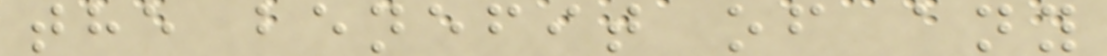the benefit of any
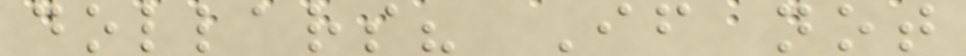dollars? If not
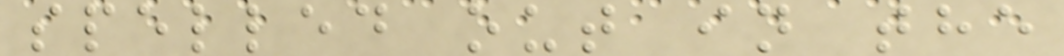spelled out in the
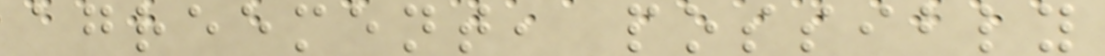agreement, possibly
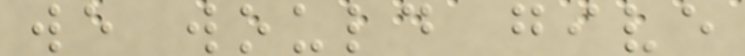we would give
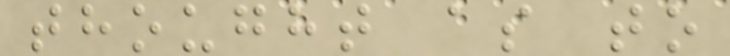thought as to
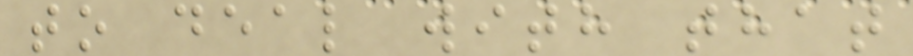to deal with that
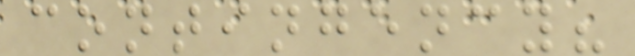contingency?
